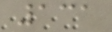131
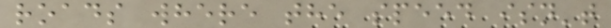roads where the speed isn't
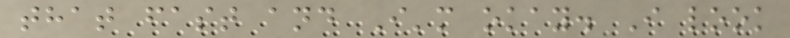that fast and I'm okay. I look
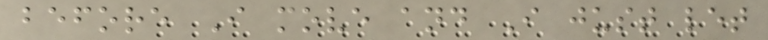before I move and I just let
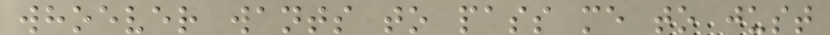whoever wants to pass me to just
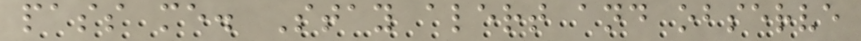pass me. Stay alert and observe
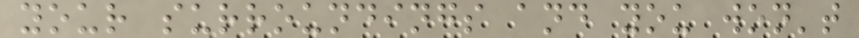your surroundings and you won't
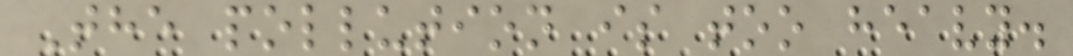The pollution is too heavy.
